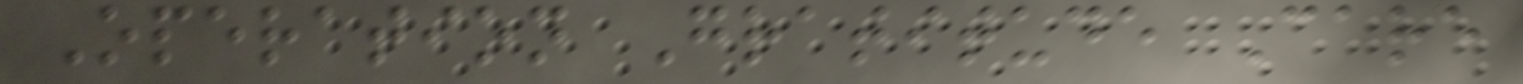Operation Gratitude Care
